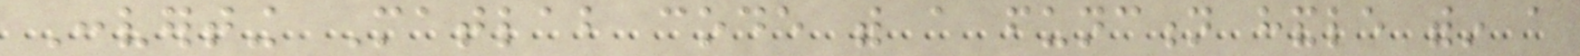Converting Matlab code with a function handle within a
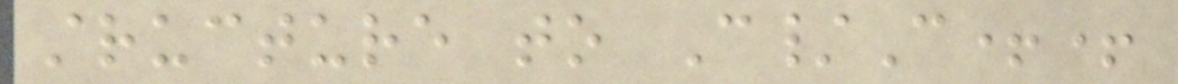structure to C/C++
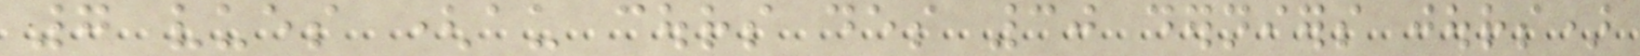7 vues (au cours des 30 derniers jours)
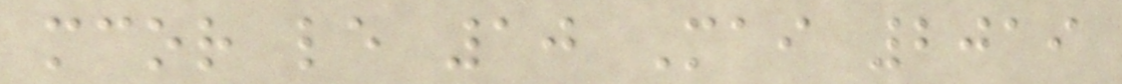mcor le 10 Mai 2019
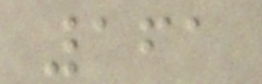161
